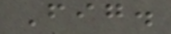Fig.
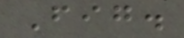Fig.
